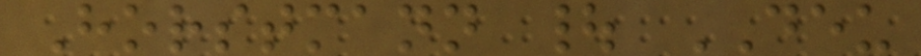Horstmann | DEU
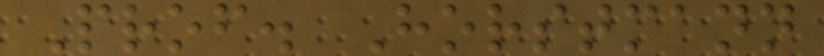Prof. Horstmann
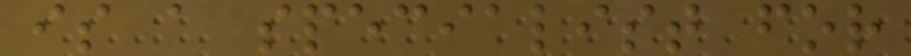is a specialist for
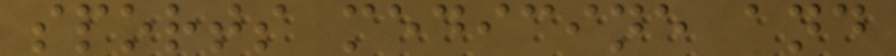sports medicine and
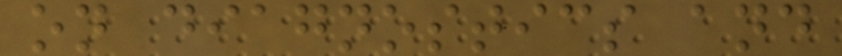on diagnostics and
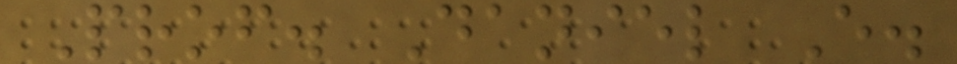Prof. Daniel E.
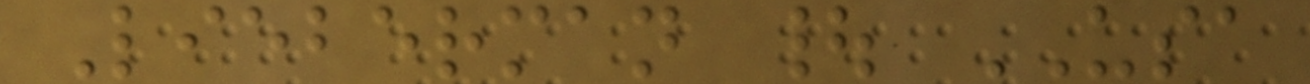Lieberman | USA
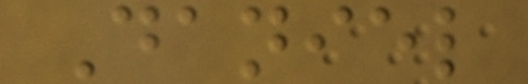Daniel
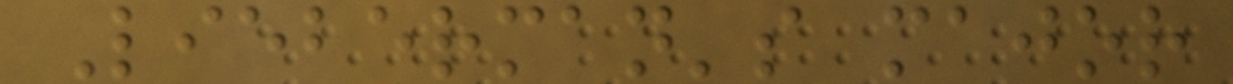Lieberman's major
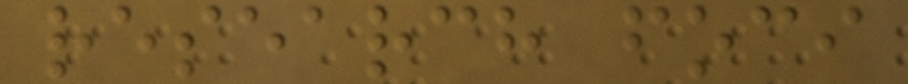research foci
